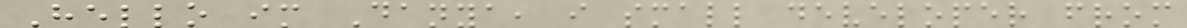Hello im Danya, i small developer from
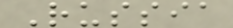Russia
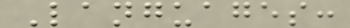Languages:
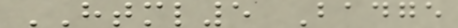HTML5 Badge
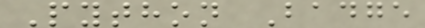Python Badge
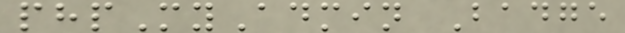phpMyAdmin Badge
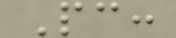Pc:
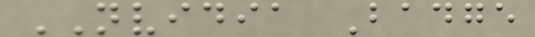NVIDIA Badge
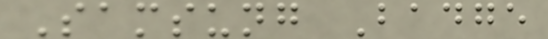Samsung Badge
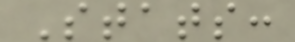Stats:
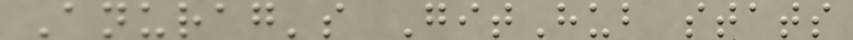Anurag's GitHub stats
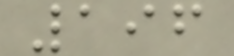196
